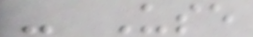- Use
